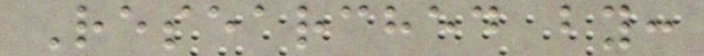Researched by:
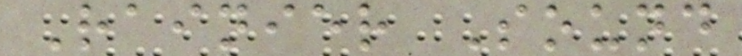Rainier Sound
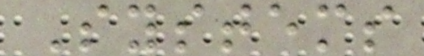Systems
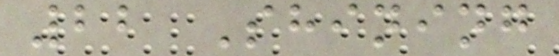22 Shining
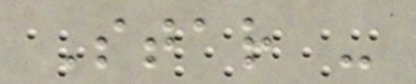Star -
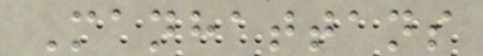Manhattans
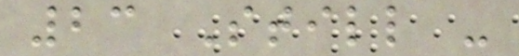23 Still -
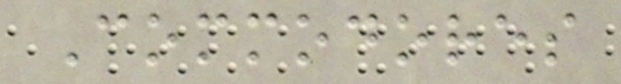Commodores
